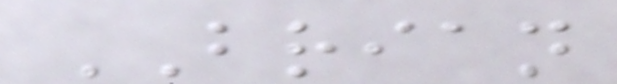BRIAN
